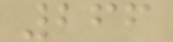266
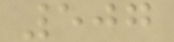507
